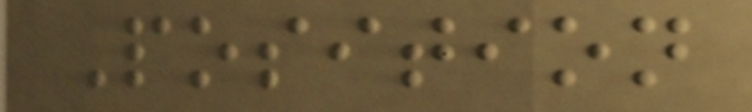Position
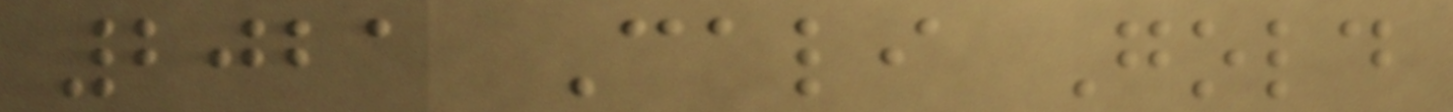2021 Cali Gold
